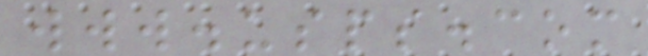www.usps.com
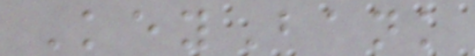KeyBank
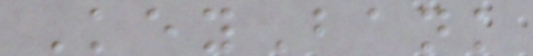KeyBank
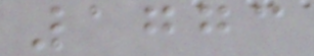1773
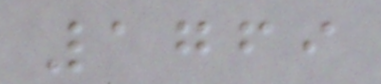1769
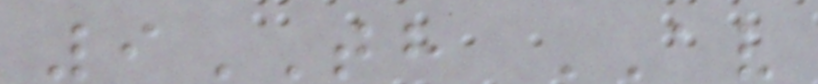9TH AV
